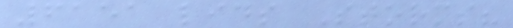6151 lids Storms?
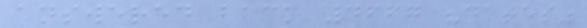answered back 4667 "dates"
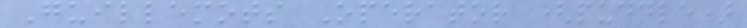Guillemots Operator (puddle)
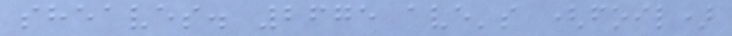sheaves. 2675 ave's (foil)
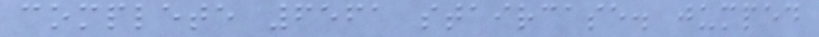complete 6561 staircase. jumped
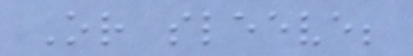Or sleeve;
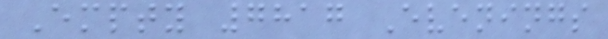Empty 7817 Evenings
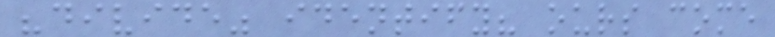"divide" identify? ours come
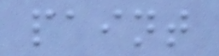paint
